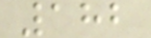182
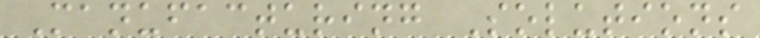Manufacturing Solutions
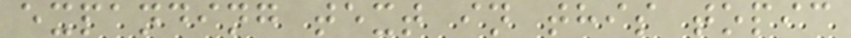expanding text in this topic
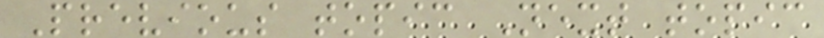Previous topic Next topic
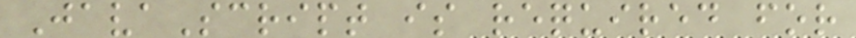JavaScript is required for
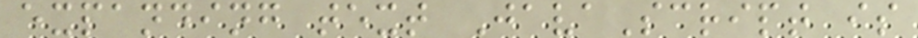expanding text JavaScript is
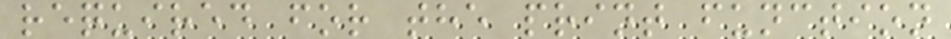required for the print function
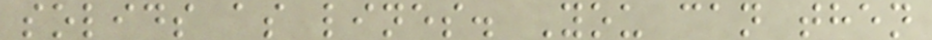solids as lines. You can then
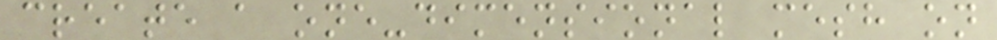create a one-dimensional mesh on
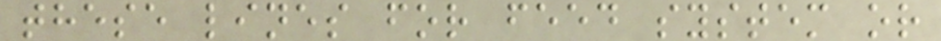these lines for feed system or
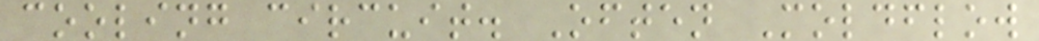cooling circuit. Often Moldflow
